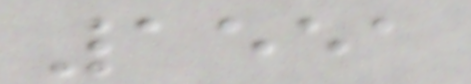1551
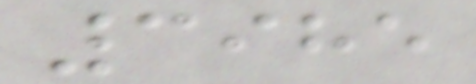3985
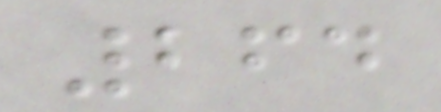264
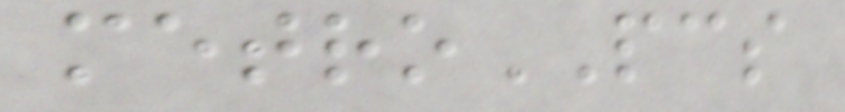metroPCS
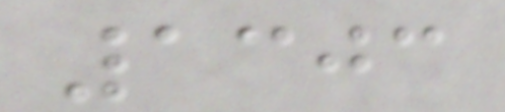1303
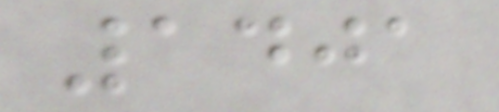1401
